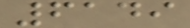6149
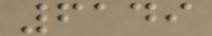6149
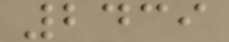2439
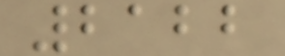2122
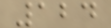124
